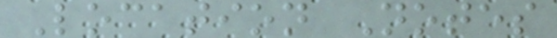Location Notes
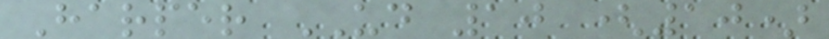Harper UD 10 (10)
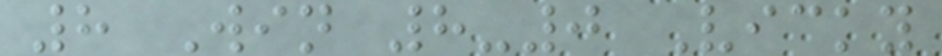8 Win 8-0 Vicky
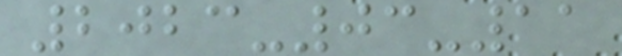2023-03-11
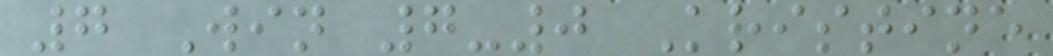7 Win 7-0 Kristine
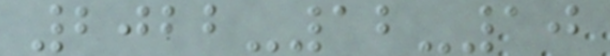2022-12-10
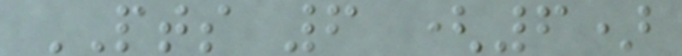PTS 6 (6)
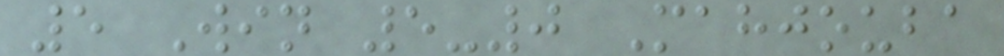5 Win 5-0 Mahjouba
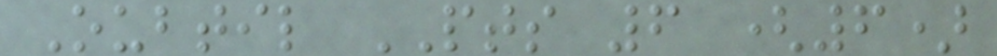Oubtil PTS 6 (6)
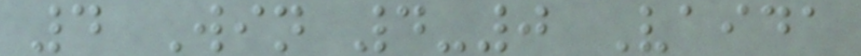4 Win 4-0 Vaida
